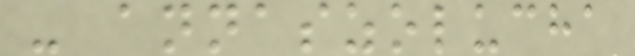- annaszolucha
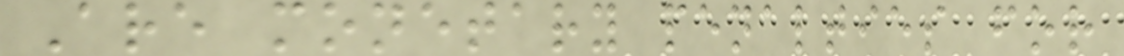Are monetary penalties for
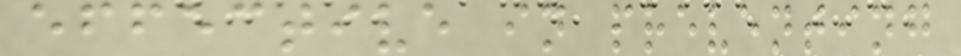effective in preventing
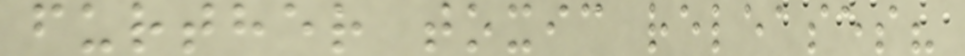further toxic releases?
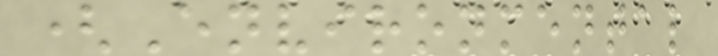(Environmental
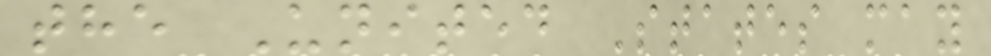the United States may
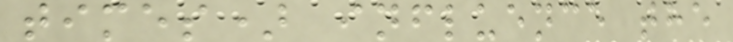times) influence the
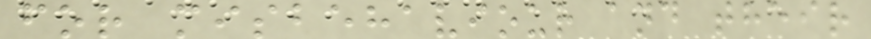for misbehaviour and their
